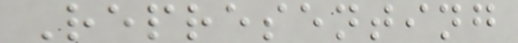Representing
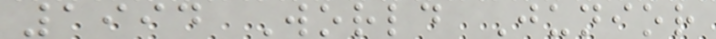1994 World Junior
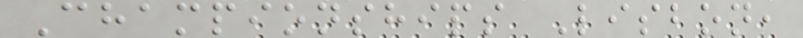Championships Lisbon,
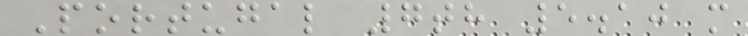Portugal 7th 5.10 m
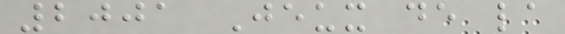2001 Jeux de la
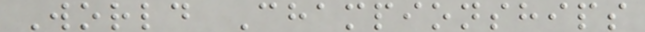World Championships
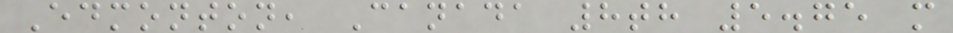Edmonton, Canada 8th 5.75 m
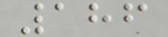186
